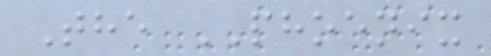The PHOENIX
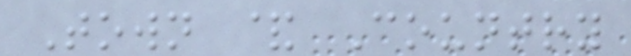Town & Country
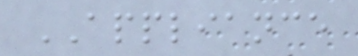APPLIANCE
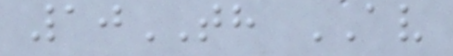10TH AV
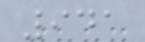941
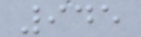945
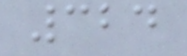324
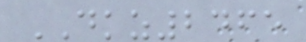DKZ2465
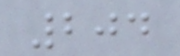204
